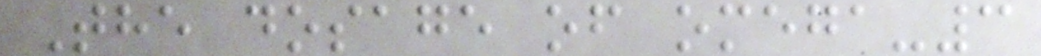The dosage of omega-3
